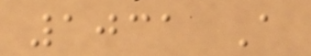1031 A
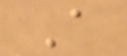A
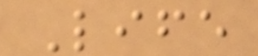Life
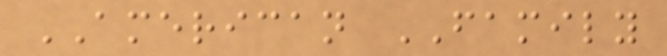AMERICAN FAMILY
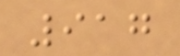917
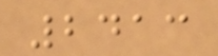2413
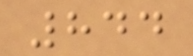844
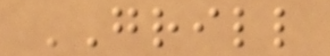GRILL
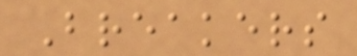Breakers
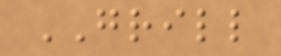GRILL
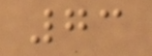73
